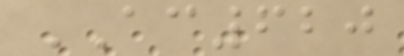AC620
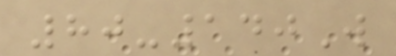80-140W
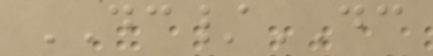DC/DC
